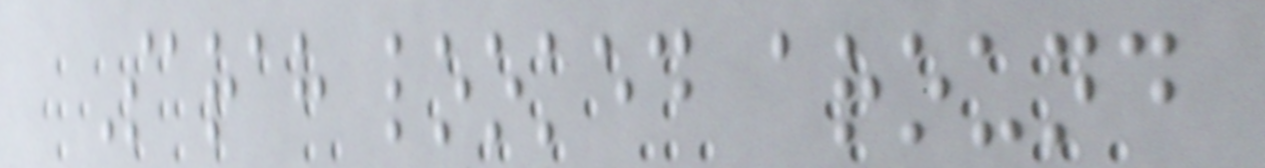Sarah looked around
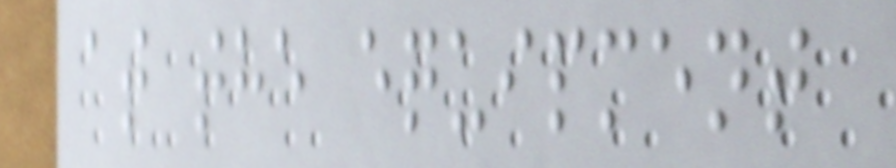at the equipment
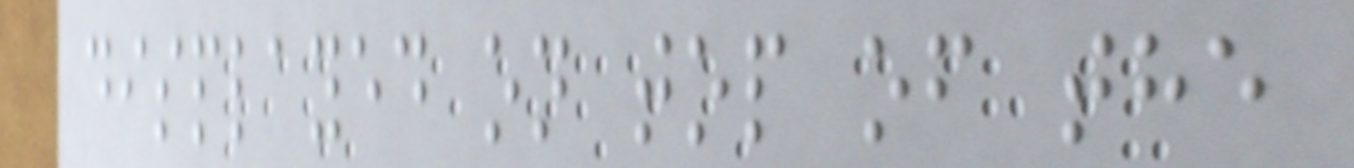displayed on top of the
